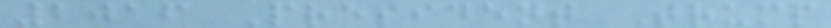2016 President Trump
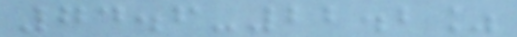74.6-22.2%
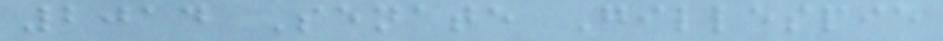2014 Senate Gillespie
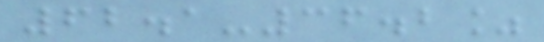62.1-36.2%
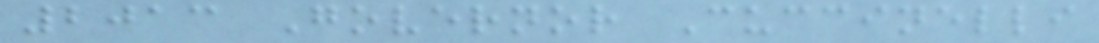2013 Governor Cuccinelli
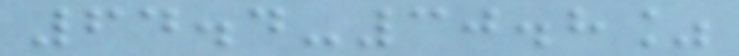64.4-30.8%
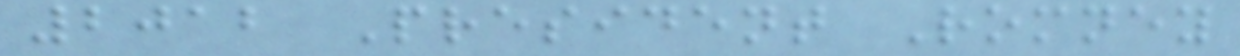2012 President Romney
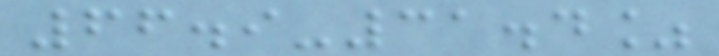66.9-31.4%
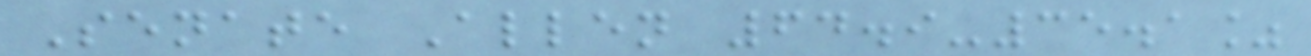Senate Allen 64.9-35.1%
